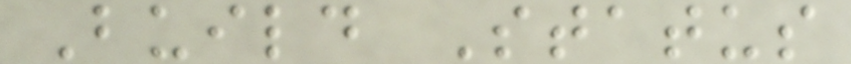Build Status
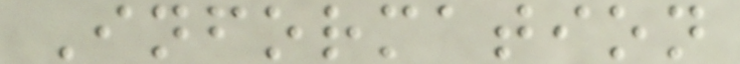Information
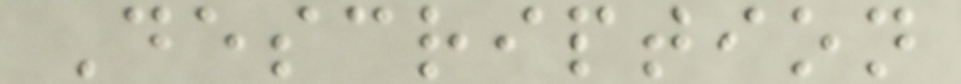Description
